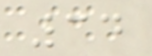34
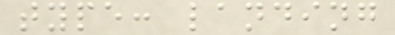type: landing
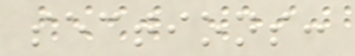sections:
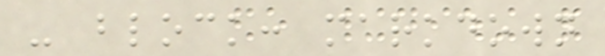- block: markdown
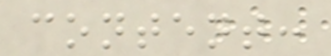content:
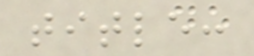title:
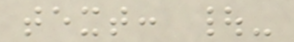text: |-
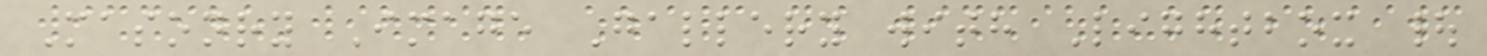Masonry Image Gallery with Lightbox |
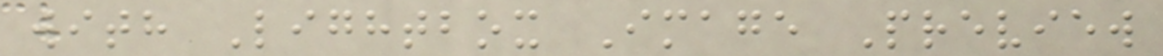with Lightbox Image Preview
